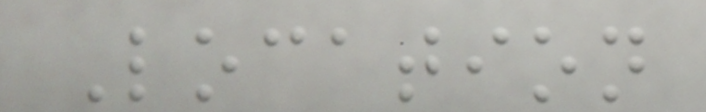Location
